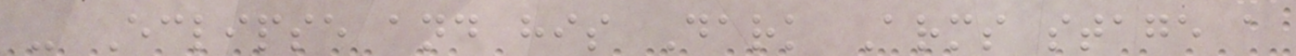- Eclipse and his Dark Arms stage a
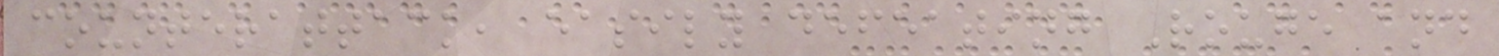counterattack, easily defeating Rouge and
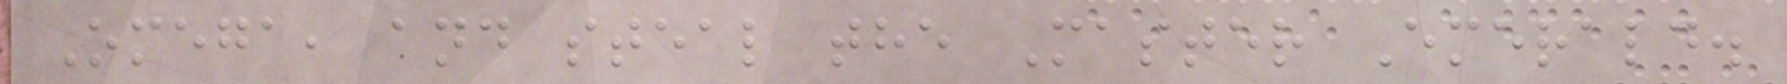Omega, and steal the Master Emerald.
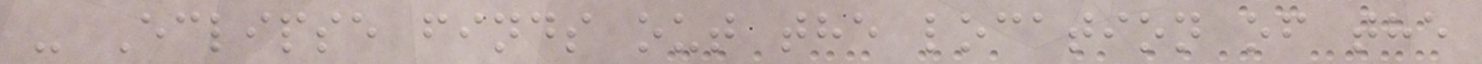- Eclipse finds out the location of the
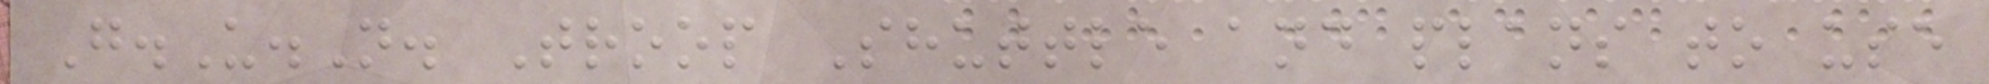G.U.N. Troop Shuttle and plans to use
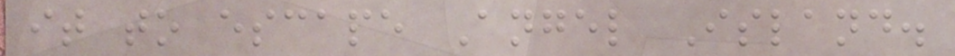it to escape Angel Island.
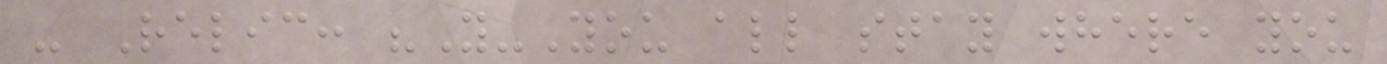- Relic: "Y-You all stay where you
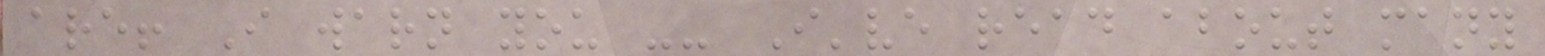are! I warn you -- I've read about many
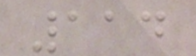114
